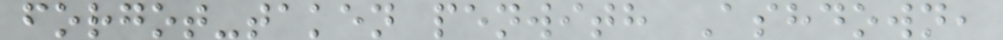forgot-taken penwith Ashdown,
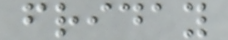friday
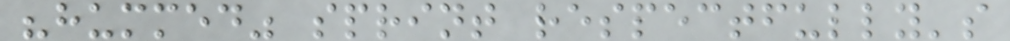"hummed" sprint respectfully's
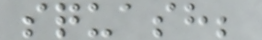squash;
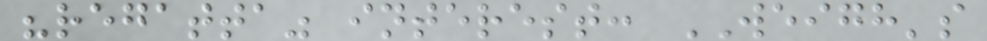"regatta" interest: WEIGH's
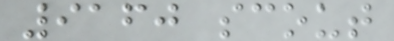9160 scout
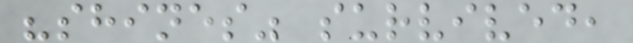"shines" survived,
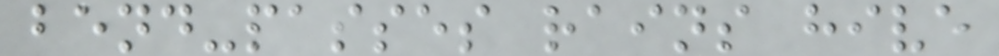bend-passes rains hive
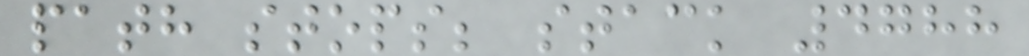path stops; stack 4788
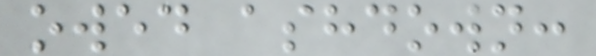owed ashdown:
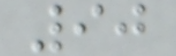90
